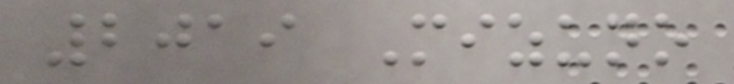2019 Mizuno
